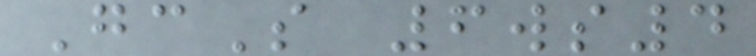GcS 6ws4
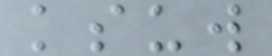ksuw
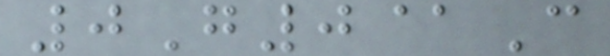0G0@C
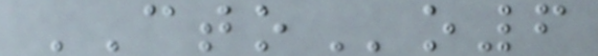CTOo6
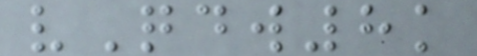vQdw8k
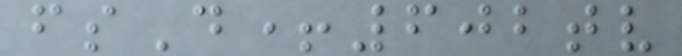fsD+602tv
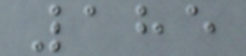185
